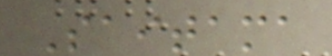Saitama
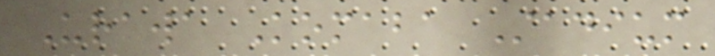Urawa Komaba Stadium
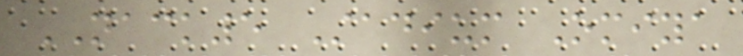NACK5 Stadium Omiya
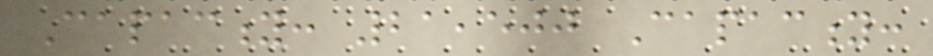Capacity: 21,500 Capacity:
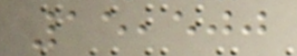15,500
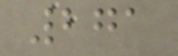271
